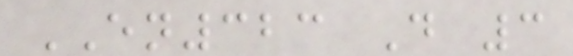EN323 D 3
